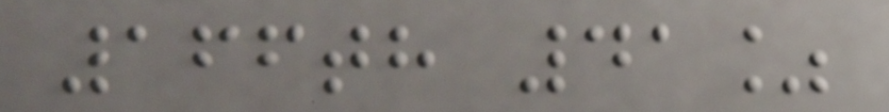166th 41%
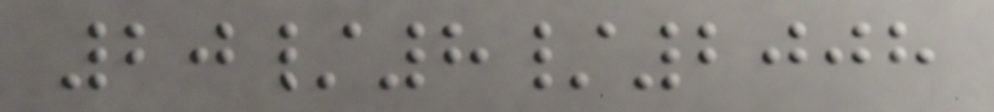20/8/2008
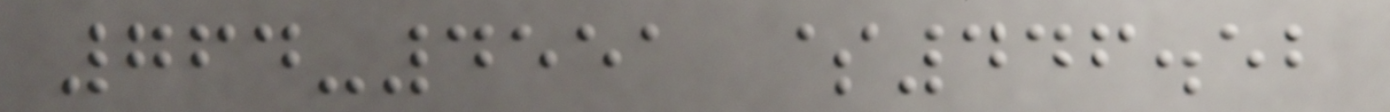764-4551 $446.52
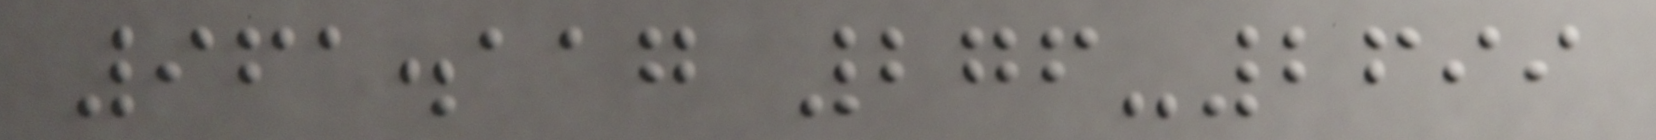961.117 276-2699
